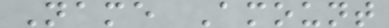Name Amount
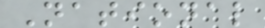National
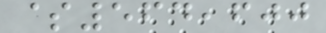$564,600
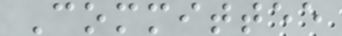Committee
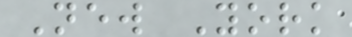New York
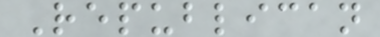Republican
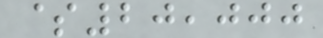$20,000
